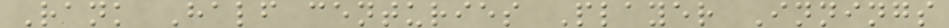Rank Half centuries Player Innings
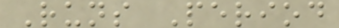Runs Period
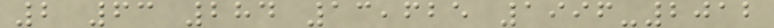2 63 284 13,625 1996-2012
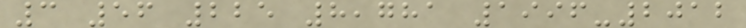3 56 225 8,781 1996-2012
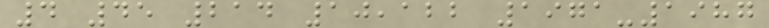4 45 214 10,122 1971-1987
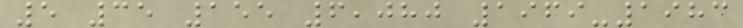5 35 155 6,080 1969-1983
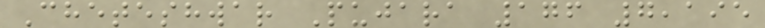Cheteshwar Pujara 176 7,195
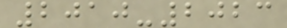2010-2023
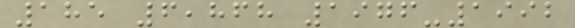185 6,868 1976-1992
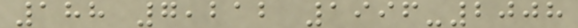188 7,212 1996-2008
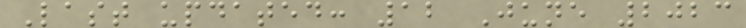Last updated: 12 June 2023
